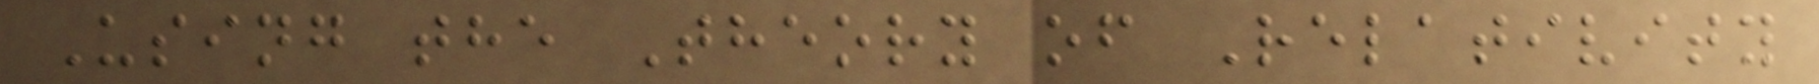Using the Theory of Relativity
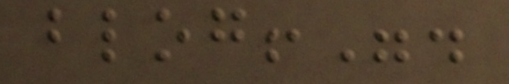blog!".
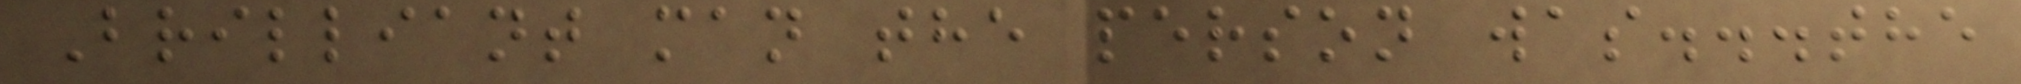Brilliant man the person was...the
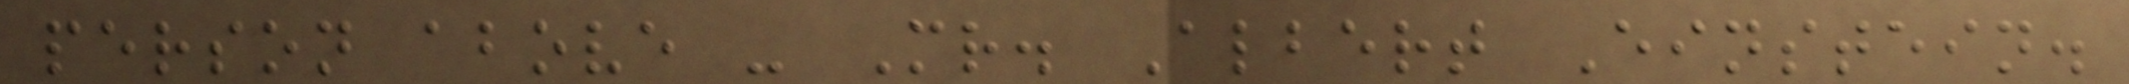person above - Mr. Albert Einstein.
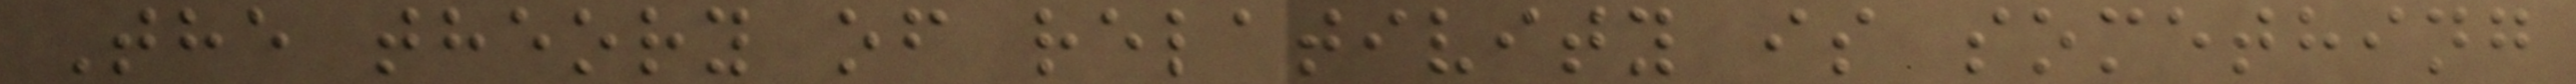The theory of relativity is something
